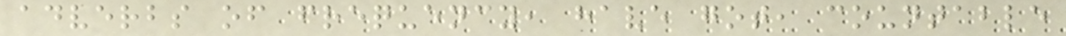adverbs of frequency, have got, countable
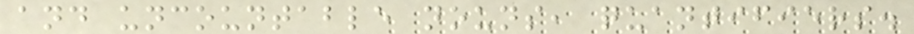and uncountable nouns, quantifiers.
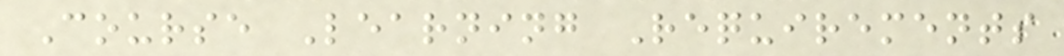Course Learning Requirements
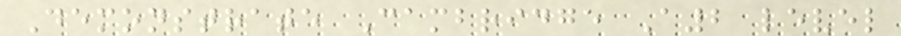Demonstrate Cambridge A2 level
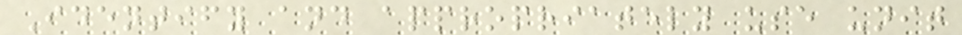Identify and appropriately use unit
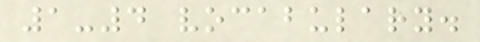1-4 vocabulary.
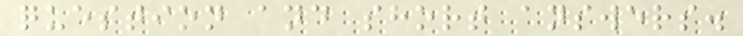question and short answers.
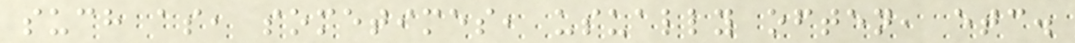such as, sometimes, usually often, etc.
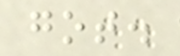got.
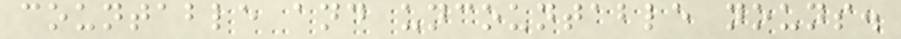countable and uncountable nouns.
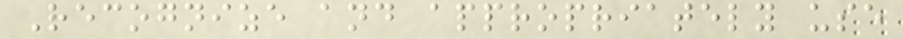Recognize and appropriately use
